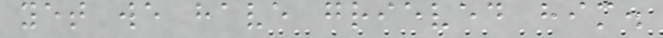yet we have grieved him.
